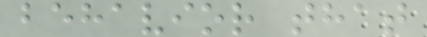behavior that
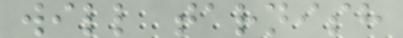will tarnish
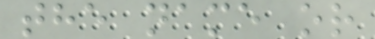the name or
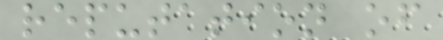reputation of
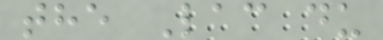the Lac du
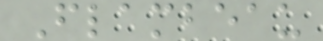Flambeau
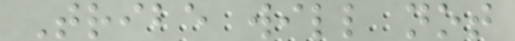Tribe will not
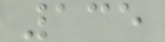135
